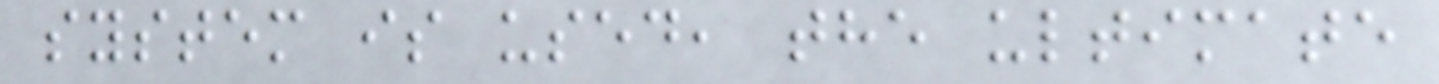system is used, the ultimate
